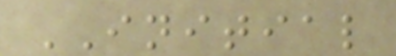INITIAL
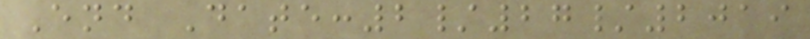End Date:2/27/2019
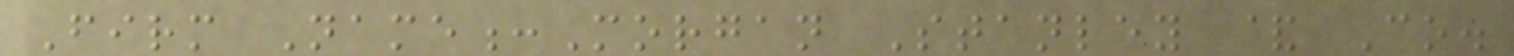Firm Name:Morgan Stanley & Co.
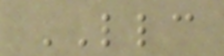LLC
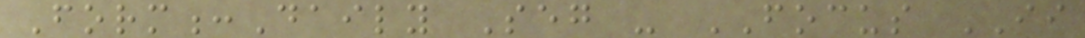Form:Daily Seg - FOCUS II
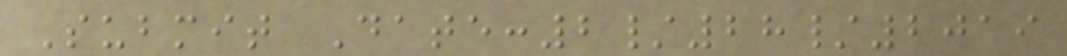Submit Date:2/28/2019
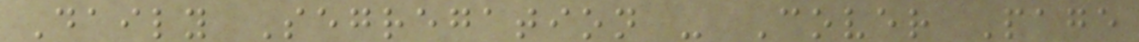Daily Segregation - Cover Page
